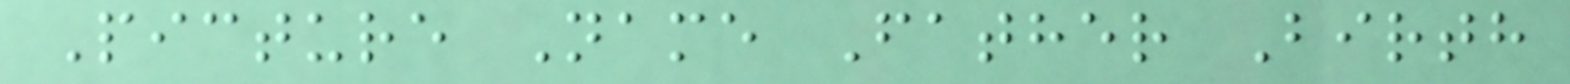Picture Name Father Birth
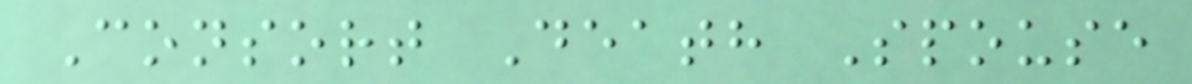Consort Death Spouse
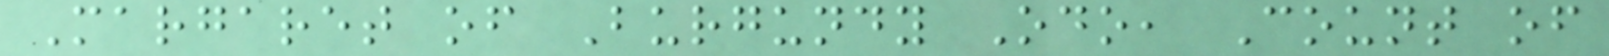Margaret of Burgundy Odo, Count of
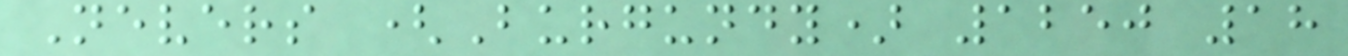Nevers (Burgundy) 1250 18
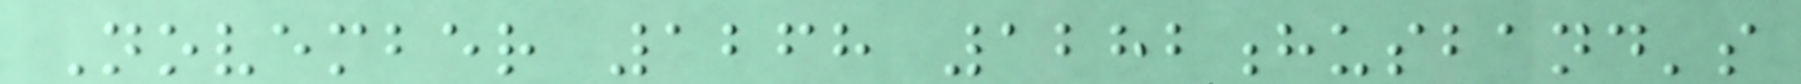November 1268 1282husband's
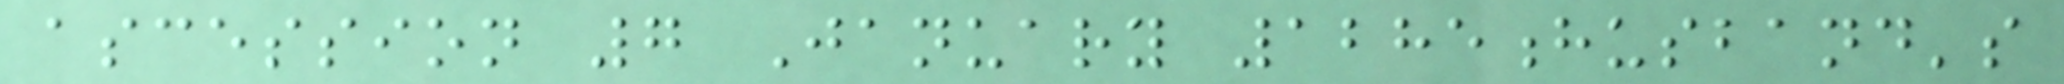ascession 7 January 1285husband's
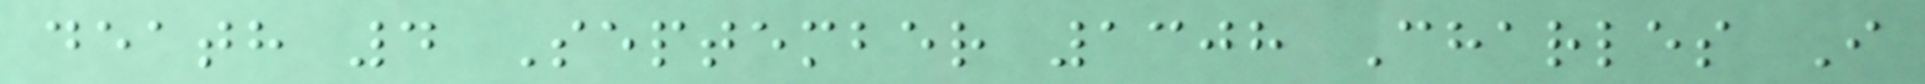death 4 September 1308 Charles I
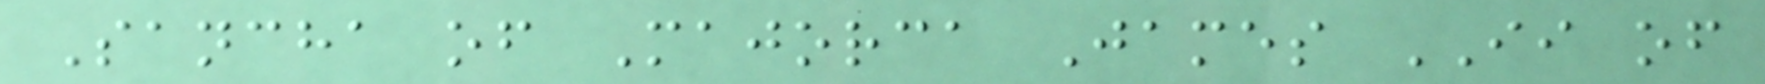Sancha of Majorca James II of
